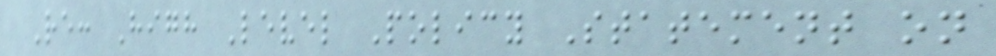Re: High Level Policy Statement on
